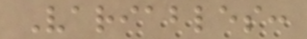Variables:
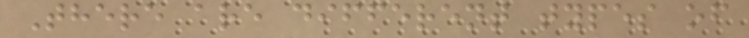There are different types of
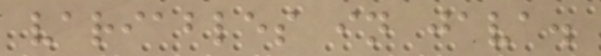variables in java.
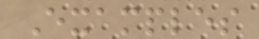Examples
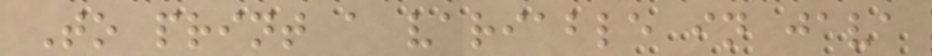To print a variable in java
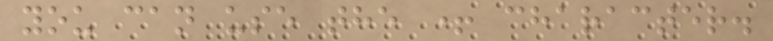you can use the + character.
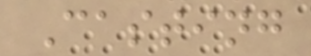Casting
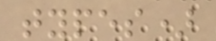types)
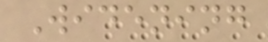Widening
